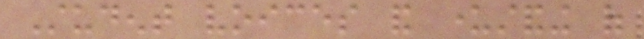Student voices and understanding of
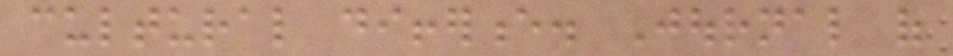cultural difference. Journal of
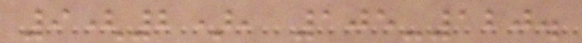9(2), 105-120.
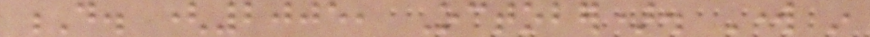D. (2005, October). Work in
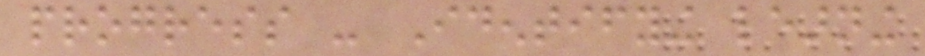progress - Identifying learning
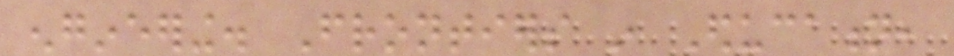engineering. Frontiers in Education,
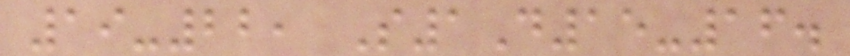19-22, S1D15-16.
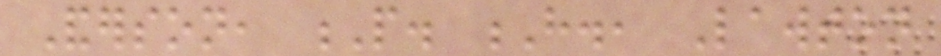Anderson, P. H., Lawton
